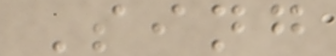Sing
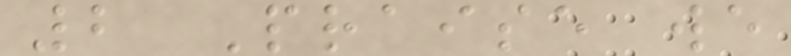2 Praise we
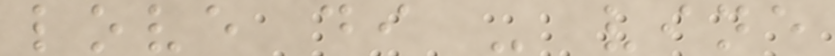love di - vine
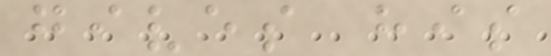gives his
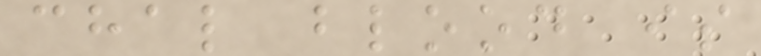chal blood is
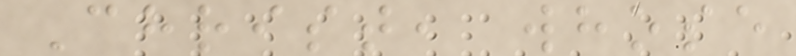Christ, whose
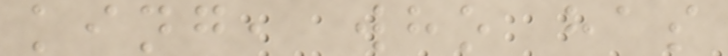king, who has
